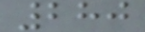280
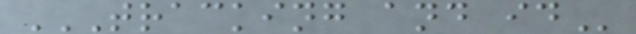TRACKING AND ID
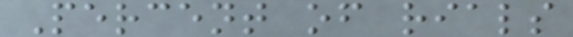Percent of rials
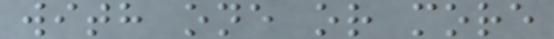with one or more
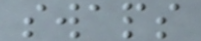swaps
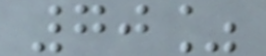70%
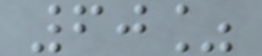60%
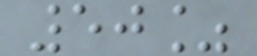50%
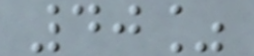40%
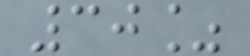30%
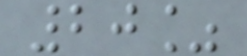20%
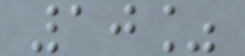10%
